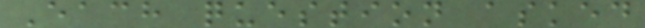Each question asked
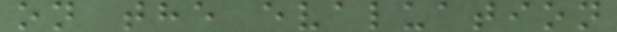on the evaluation
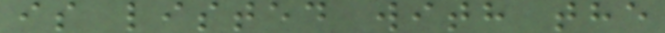is listed with the
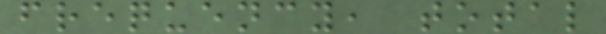frequency, total
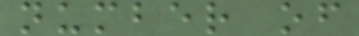number of
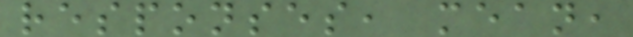responses, mean,
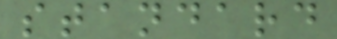standard
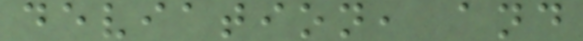deviation, and
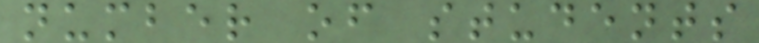number of students
